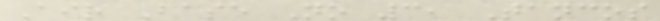Air Base No 3, Tancos
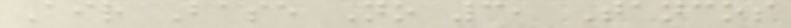Air Base No 3, Tancos
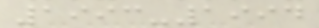1993-1994
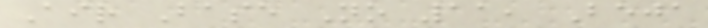Air Base No 11, Beja
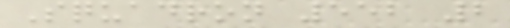Squadron 552 2
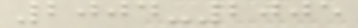2004-2005
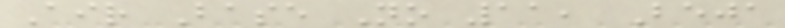Air Base No 11, Beja
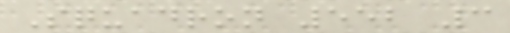Squadron 552 3
